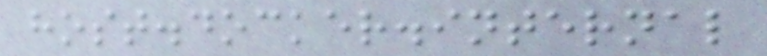host.docker.internal
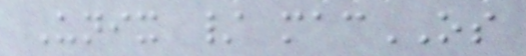Unix / macOS
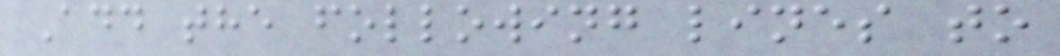Add the following lines to
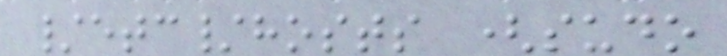/etc/hosts (sudo
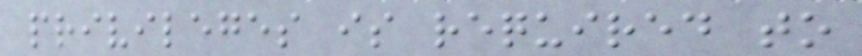privileges is required to
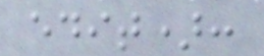edit):
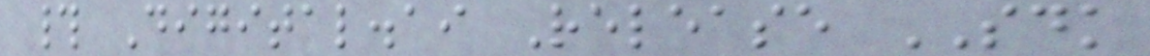# Digital.ai Release SDK
